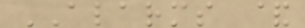ALARMS &
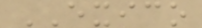EXICO
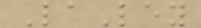LaLey
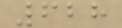628
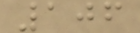106
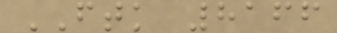FTK 8166
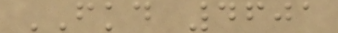FKD 4601
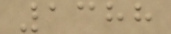1388
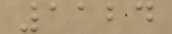1124
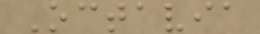Octavia
